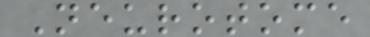Neurotome
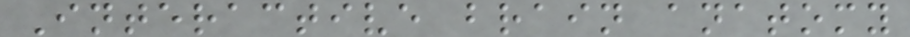Interactive brain anatomy
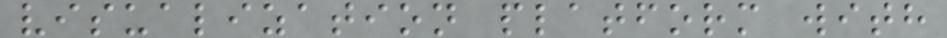visualization platform with
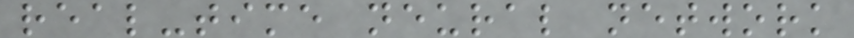real-time neural network
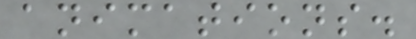animations.
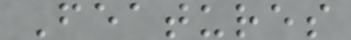Features
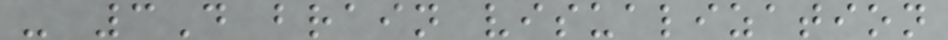- 3D brain visualization
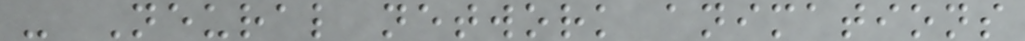- Neural network animations
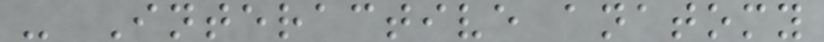- Interactive anatomy
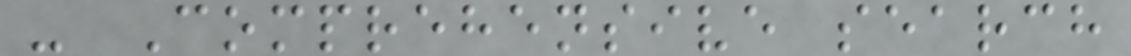- Comprehensive search
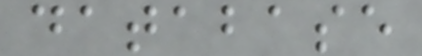database
